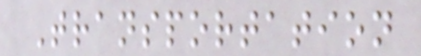Transportation
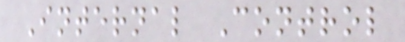Internal Control
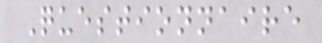Questionnaire
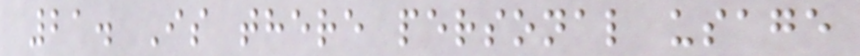21. Is there personal usage
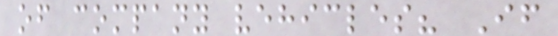of company vehicles? If
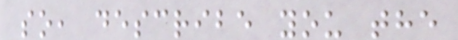so, describe you the
